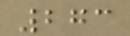273
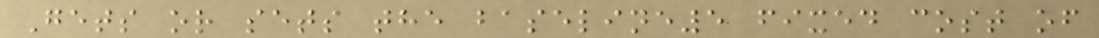Gets or sets the baseline5 fixed cost of
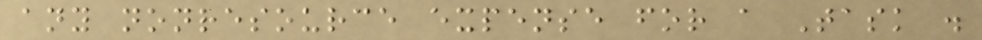any nonresource expense for a Task .
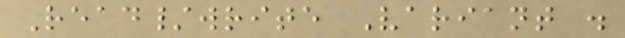Read/write Variant .
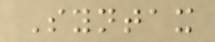Syntax
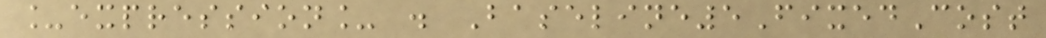_expression_ . Baseline5FixedCost
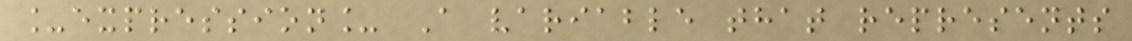_expression_ A variable that represents
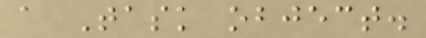a Task object.
